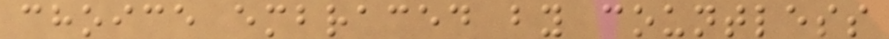choice embraced by countless
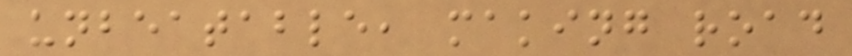unbeatable, making road
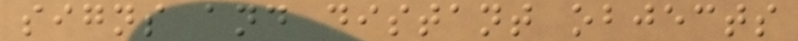signs and distant objects
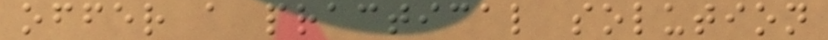offer a practical solution
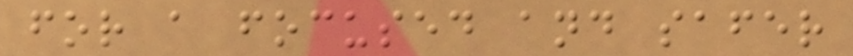for a focused and safer
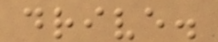drive.
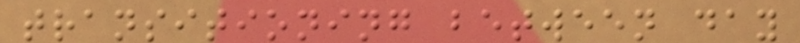transitioning between day
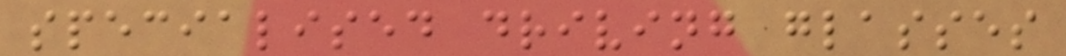specialised driving glasses
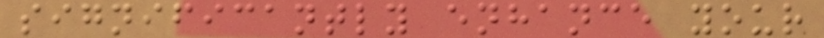significantly enhance your
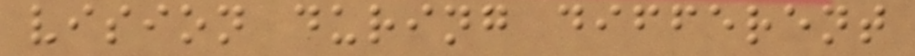vision during different
